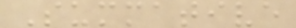Summative
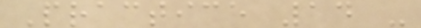Practice 14 -
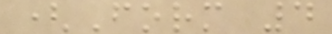(Form 4
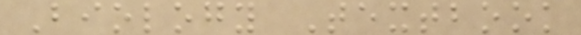Biology Textbook
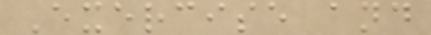Exercise and
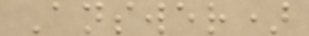Answer)
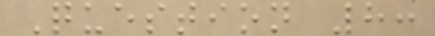Question 8:
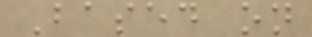Based on
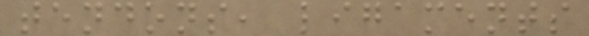tendons, ligaments
